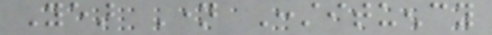Year Name Constituency
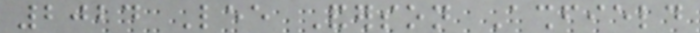2024 Lee Anderson Ashfield
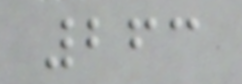263
